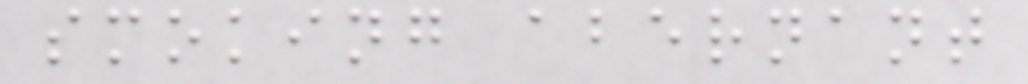smoking abernant
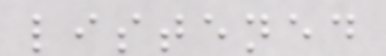listened
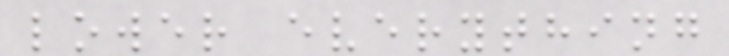lower everything
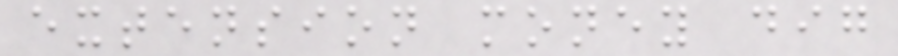extension money dig
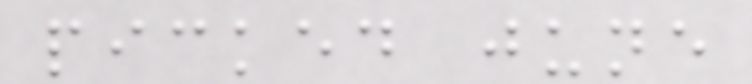picked june
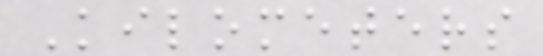Kilometers
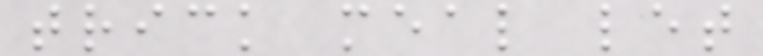trick meal let
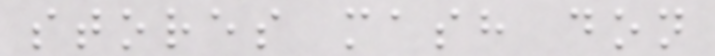stores mash don
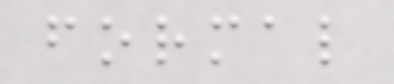formal
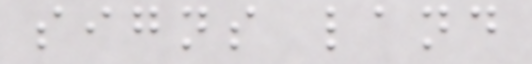signs land
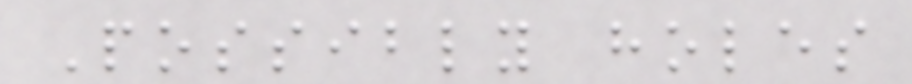Possibly holes
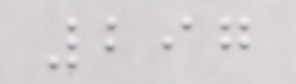297
